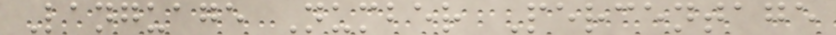Language Number Percentage
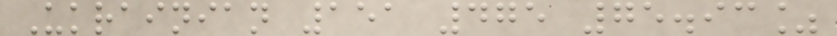Ukrainian 151 475 75.93%
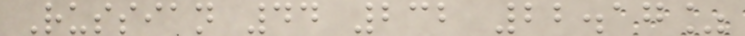Russian 44 232 22.17%
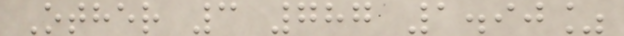Other 3 787 1.90%
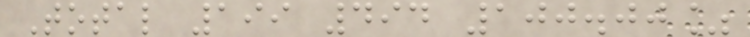Total 199 494 100.00%
